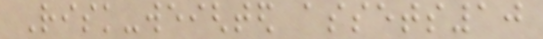Risk-weighted assets10
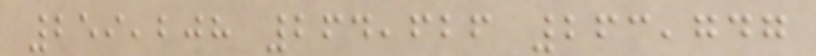259,208 264,626 263,747
